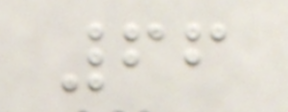66
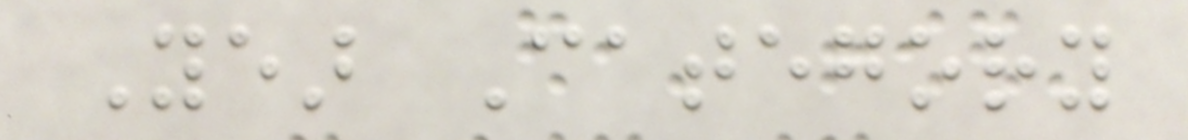Year Category
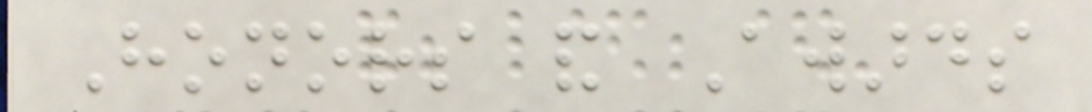Honors and Awards
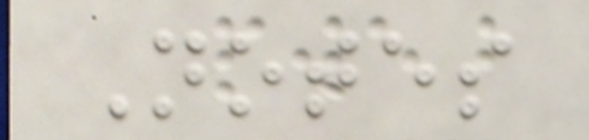Notes
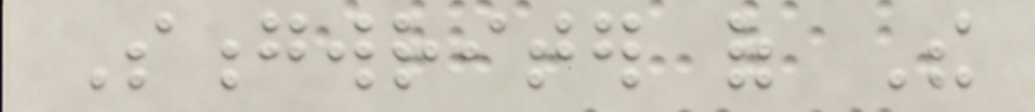Songwriter of The
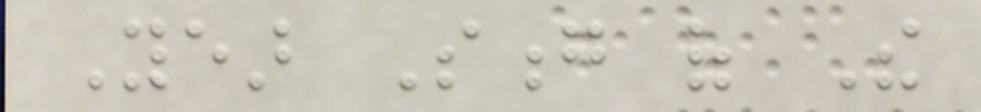Year Song of The
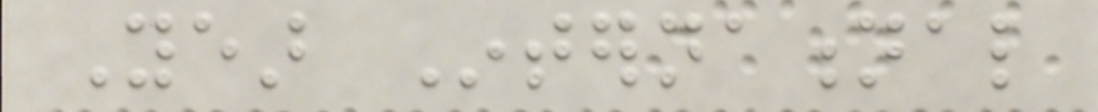Year International
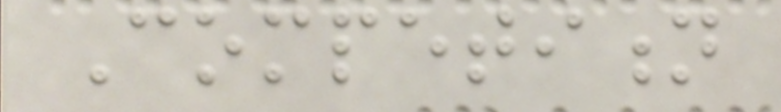Competition
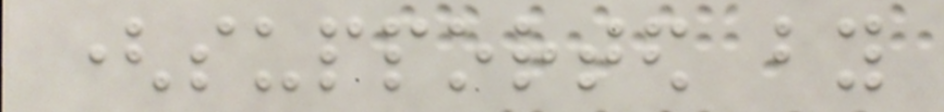(supported by
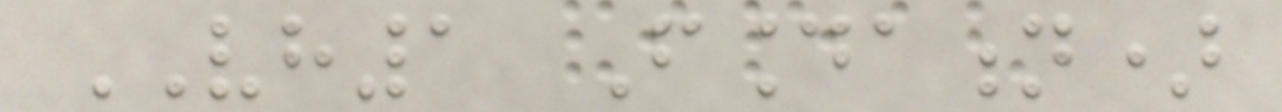VH1 Foundation)
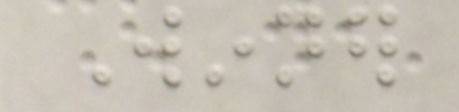Winner
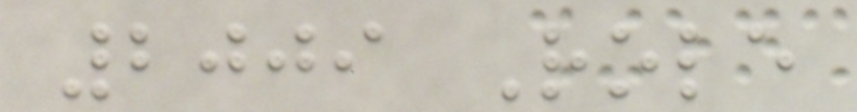2009 Role
